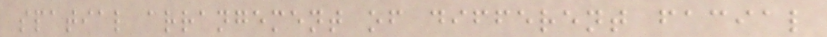spatial arrangement of different facial
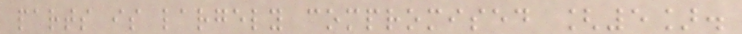parts is largely compromised [5].
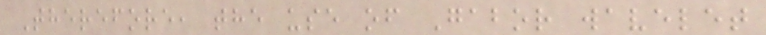Therefore, the use of Gabor wavelet
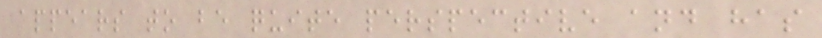appears to be quite perspective and has
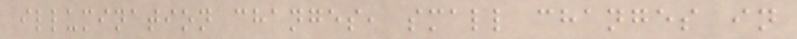illumination changes, small changes in
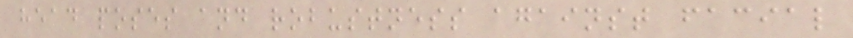head poses and robustness against facial
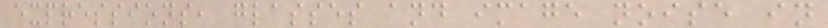expressions, glasses and image noise in
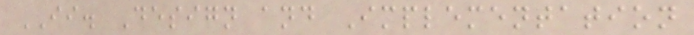II. Design and Implementation
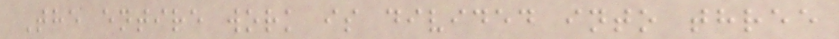The entire work is divided into three
